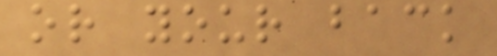or your back
